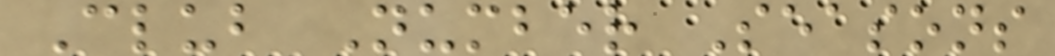Club Number Seasons
